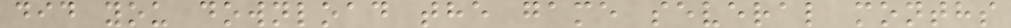did you download the game several months
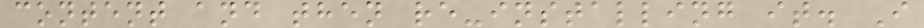content and then re-installing it. I
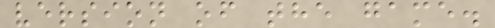version of the game.
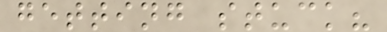getting stuck?
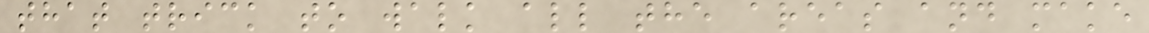that trick to walk all the areas and make
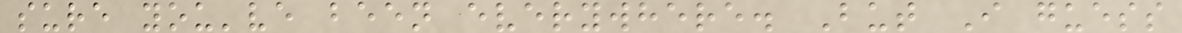sure you've been everywhere. But I guess
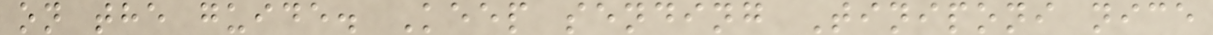on the guide. Keep sending Tiniponi nice
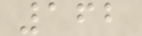162
